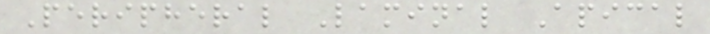Peripheral Laminal Apical
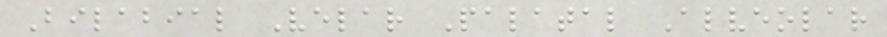Bilabial Velar Palatal Alveolar
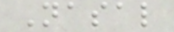Nasal
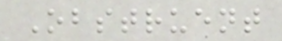Obstruent
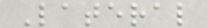Lateral
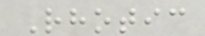Rhotic
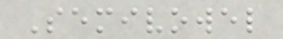Semivowel
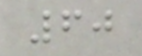60
